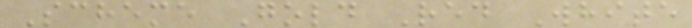Scheme Gold Red White
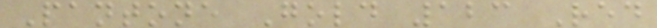Pantone Gold 123 Red
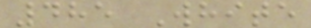485 White
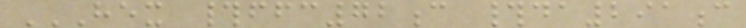HEX #FFC72C #DA291C
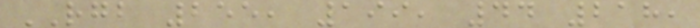RGB 255, 199, 44 218,
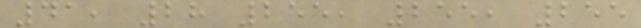41, 28 255, 255, 255
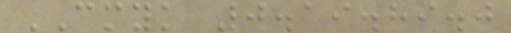CMYK 0.19.89.0
